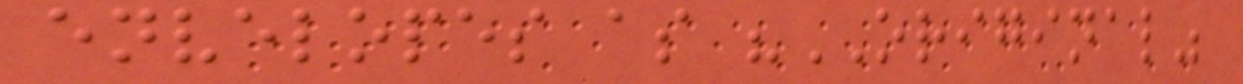envelopes as "ORIGINAL"
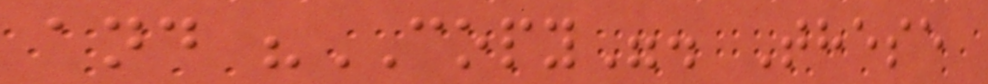and "COPY". These
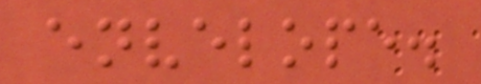envelope.
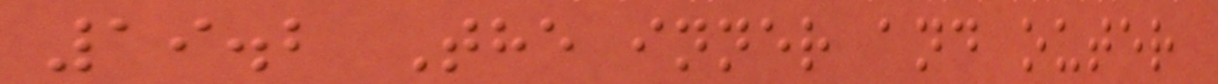19.2 The inner and outer
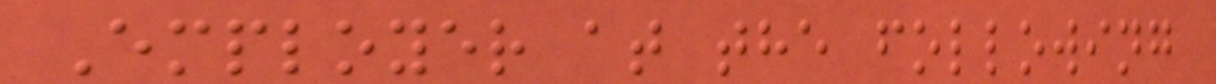Employer at the following
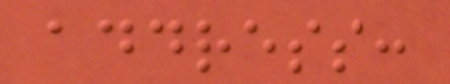address:
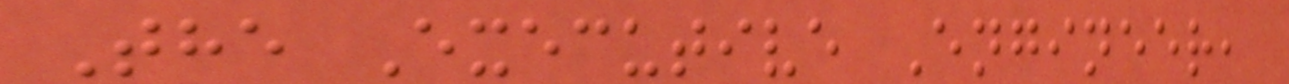The Executive Engineer,
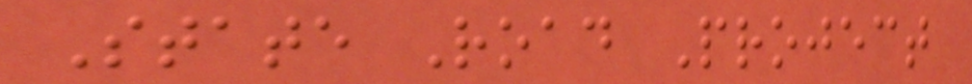State Road Project
